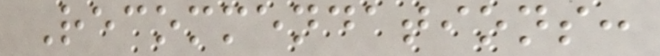Recommendations:
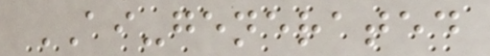AI-generated
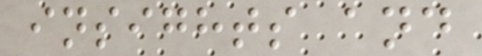insights and
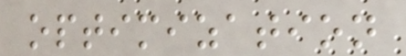optimization
